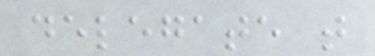delegate that
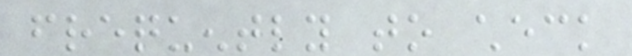frequently to check
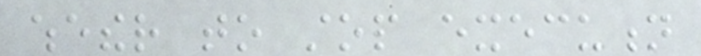whether to stop execution
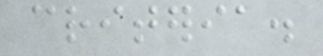criteria.
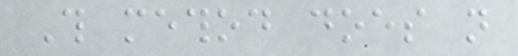This method does not
